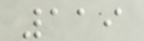119
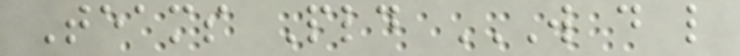Teams Pld W D L
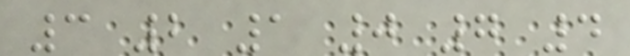3 2 1 0 7 4
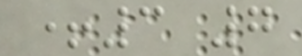+3 7
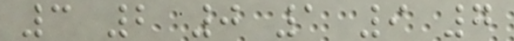3 2 0 1 9 7
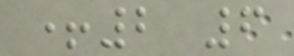+2 6
